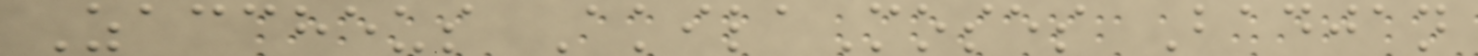Zaccheus AkilaMoses Badjan
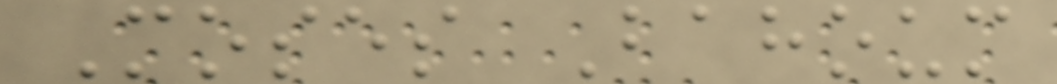Moses Bahoum
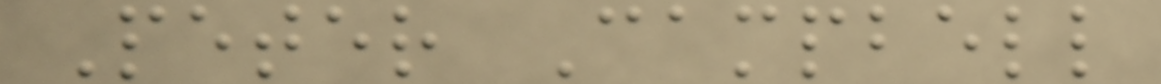Peter Campbell
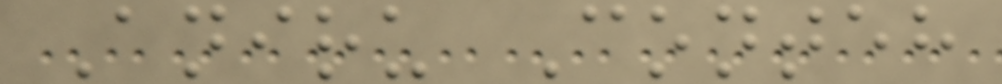Aniru Conteh
